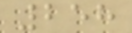258
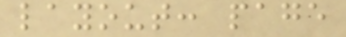layout: page
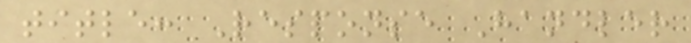title: Response Handler
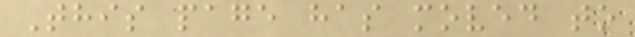This page has moved to
